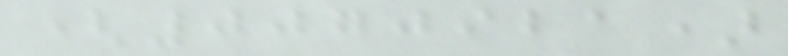(0070921)
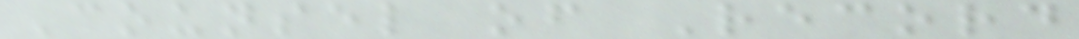Counsel of Record
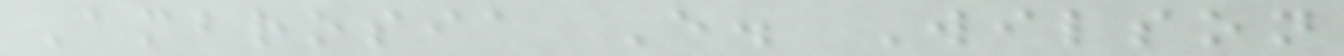Ambrosia E. Wilson
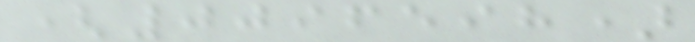(0096598)
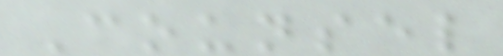Counsel
